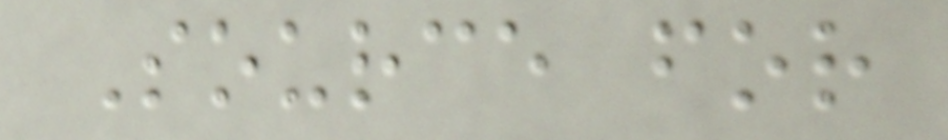Source for
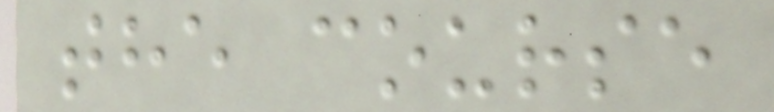the course
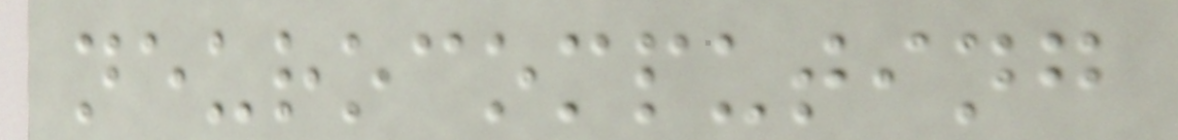neurocomputing
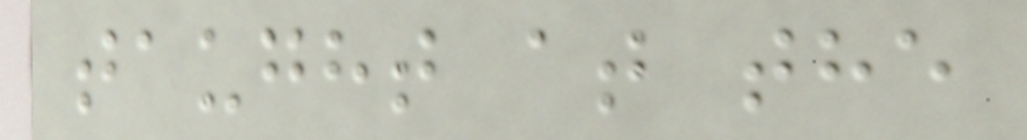taught at the
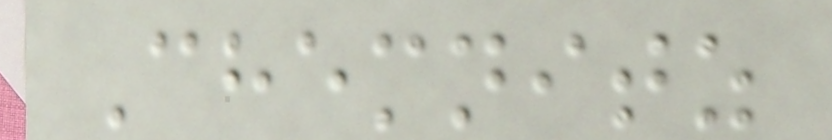Chemnitz
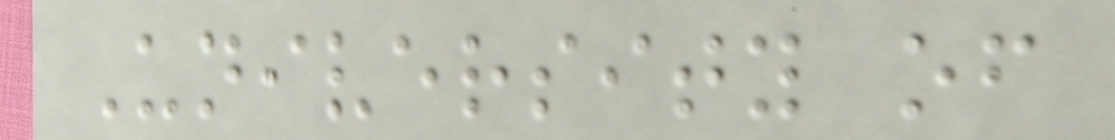University of
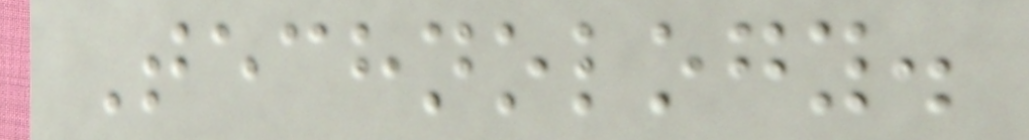Technology.
